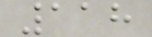118
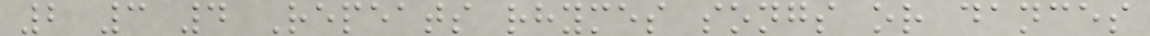2 3 4 Repeats rhymes songs or dances
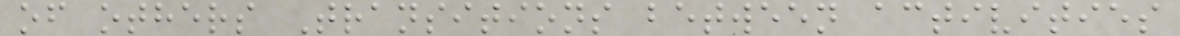of others Transitions between activities
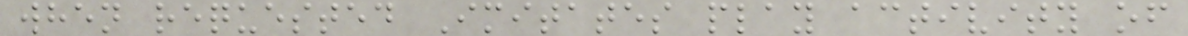when requested Imitates play activity of
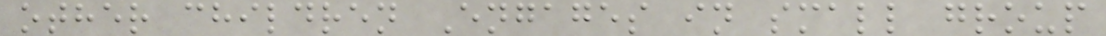other children Engages in small group
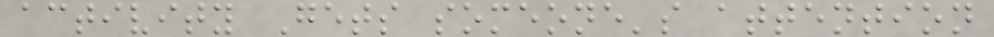activity Gets someone's attention
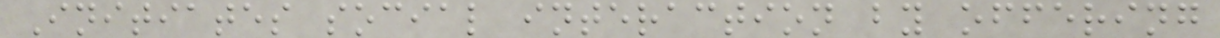Initiates social interaction by offering
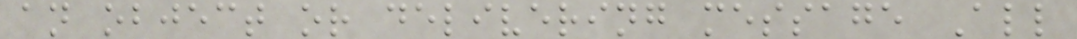an object or delivering message All
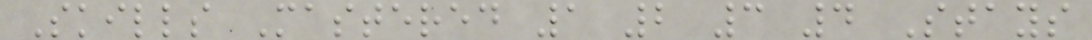Skills Mastered 1 2 3 4 Stays
